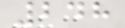248
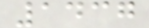1437
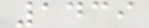1439
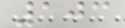103
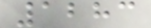1283
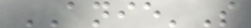ANIE'S
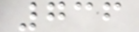736
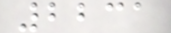2231
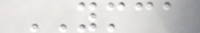YMCA
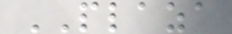PLAZA
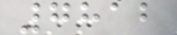7812
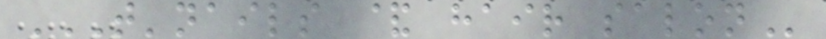T'NAILS & HAIR SALON
